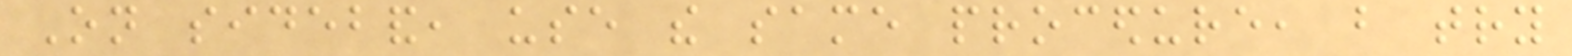On sideband, use the same procedure, but try
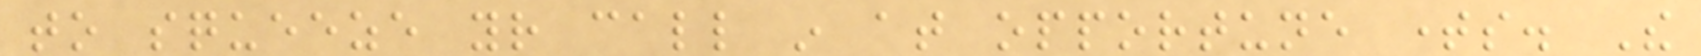to squeeze your call in at opportune times. The
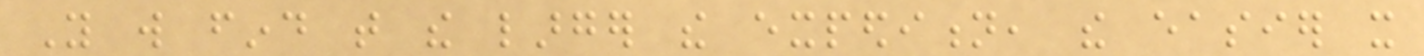You will find that the larger the expedition, the easier it
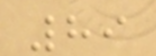89
